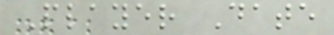Player Date
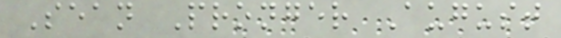Sean Pronger August
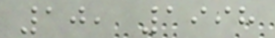10, 1998
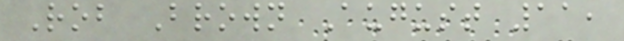Rob Brown August 11,
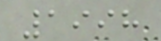1998
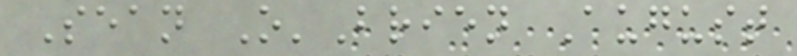Sean O'Brien August
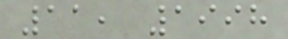11, 1998
